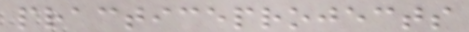practiceprojects
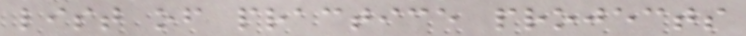list of practice projects
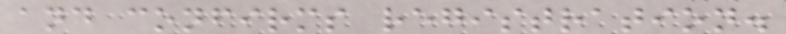and confirms registration.
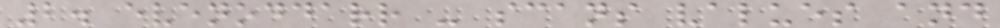2. evenoddarr - scans values and
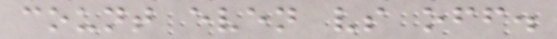count even vs off.
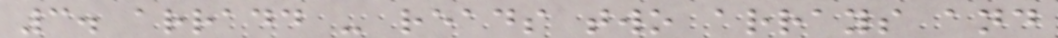3. arradd - reads two arrays and
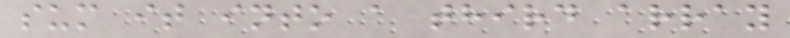sum it into a third array
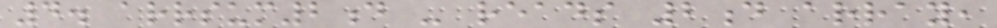4. arrsum2d - reads 2d array,
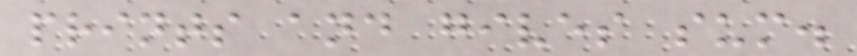prints and gives sum.
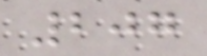207
